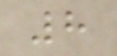8
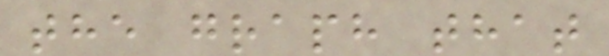the graph that
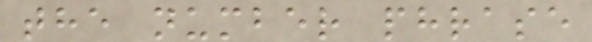the number phrase
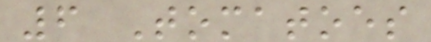6 Tomatoes
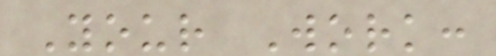Your Work:
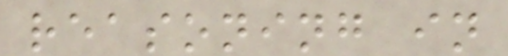reasoning in
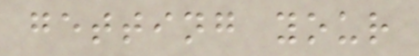getting your
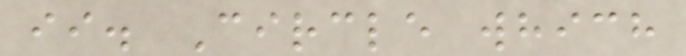ii. Circle which
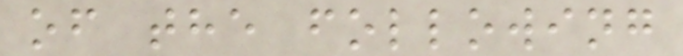of the following
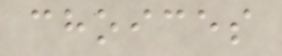choices
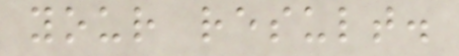your result.
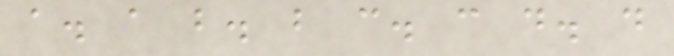a. a b. b c. c d. d
